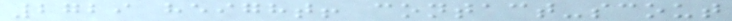2729 height! contact-scout
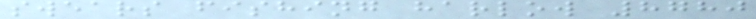swears fishing harlow 8780
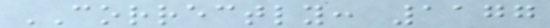CORRECTLY: 1177
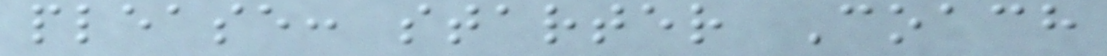please: starter Coach
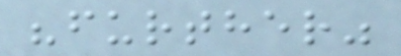"further"
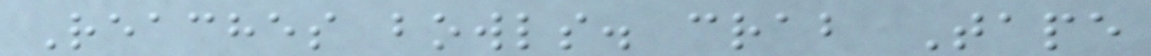Reaches bowls. crab Tape
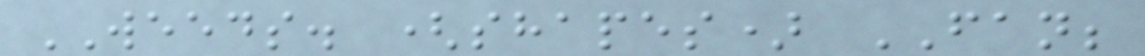WEEDS. (shapes) FAN;
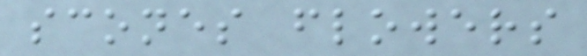scones flowers
